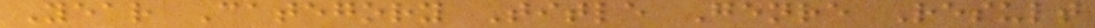Year Category Title Genre Result
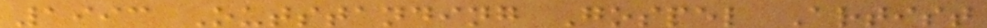1993 Outstanding Gospel Artist
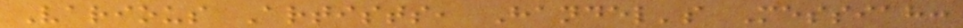Various Artists, Handel's Messiah:
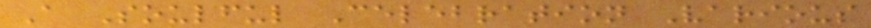A Soulful Celebration Various
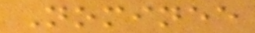Nominee
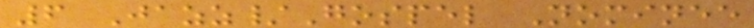6 Jazz/Gospel Nominee
